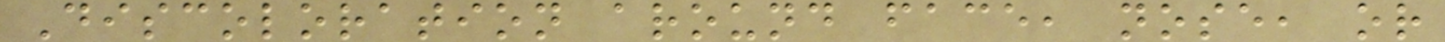Discoloration around face, nose, or
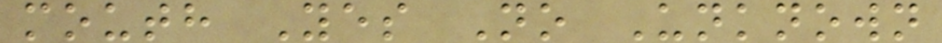mouth Yes No Unknown
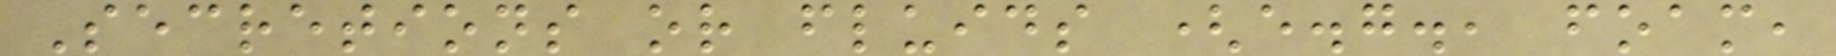Secretions or fluids (e.g., foam,
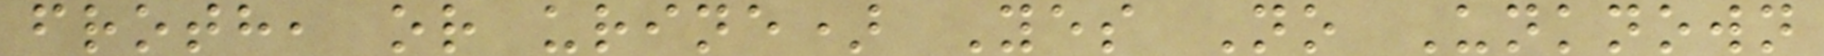froth, or urine) Yes No Unknown
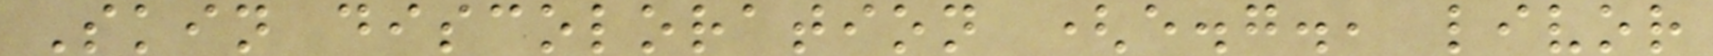Skin discoloration (e.g., livor
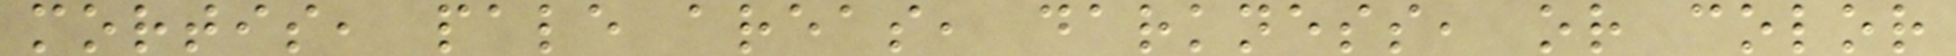mortis, pale areas, darkness, or color
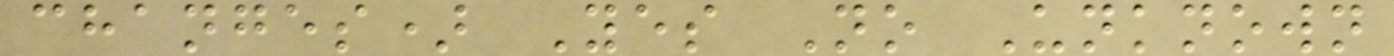changes) Yes No Unknown
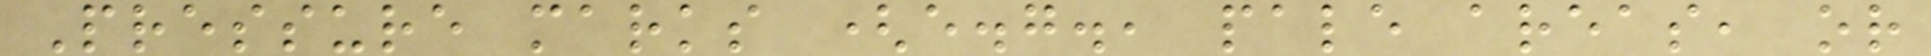Pressure marks (e.g., pale areas, or
